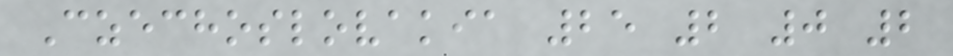Czechoslovakia 25 2 0 2
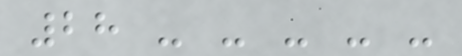28 - - - - -
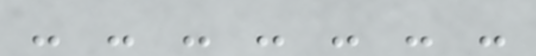- - - - - - -
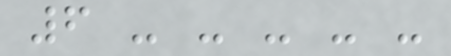6 - - - - -
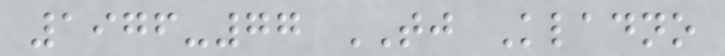1976-77 TJ Kladno
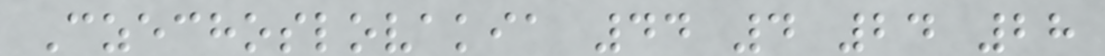Czechoslovakia 44 4 24 28
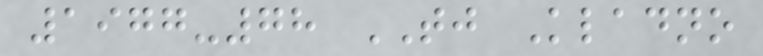1977-78 TJ Kladno
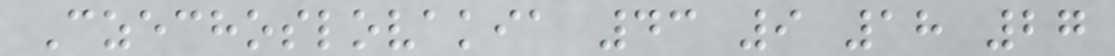Czechoslovakia 43 9 18 27
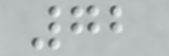72
